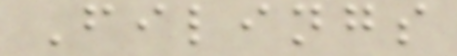Filings
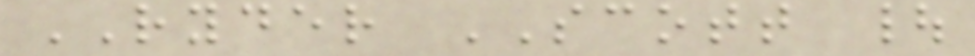RYDER SCOTT |
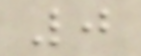0
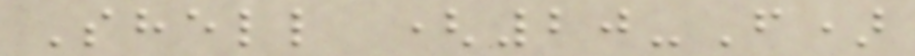Shell (20-F)
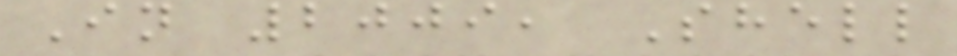In 2009, Shell
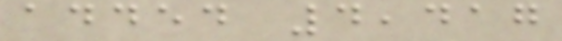added 4,417
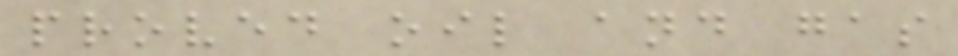proved oil and gas
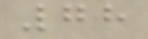78
